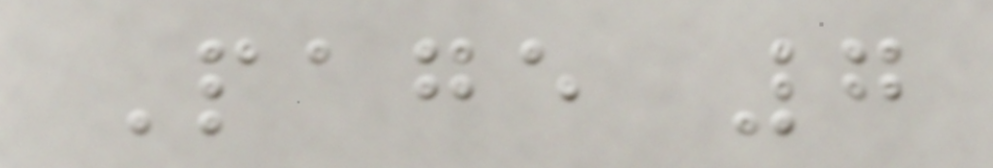Page 7
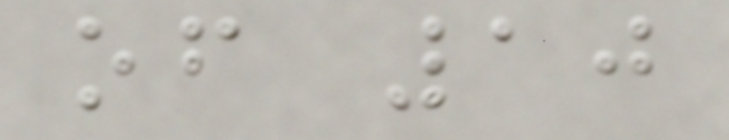of 10
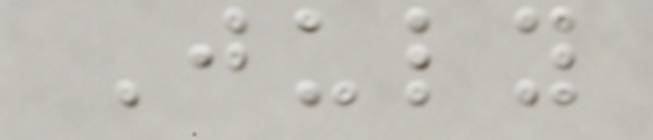July
